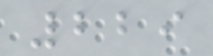229
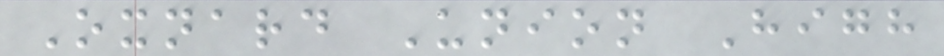Oxnard Union High
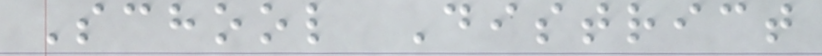School District
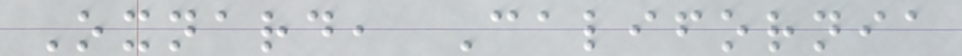Oxnard, California
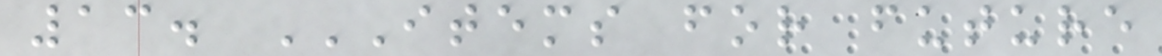13. ITEMS FOR FUTURE
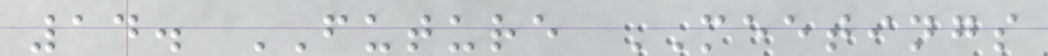14. FUTURE MEETINGS
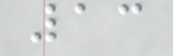13
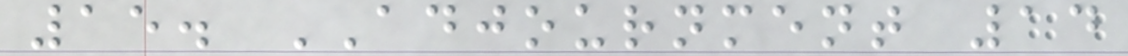15. ADJOURNMENT 14
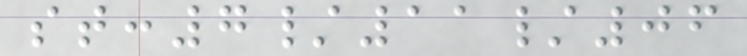st:7/11/06
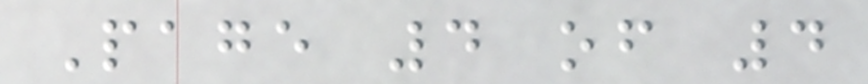Page 4 of 4
